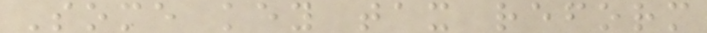Some key tax reform
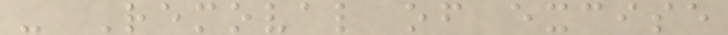- Removal of excise
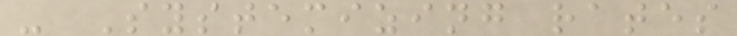- Systemizing rates
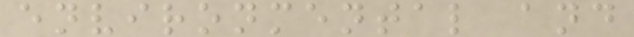environmental and
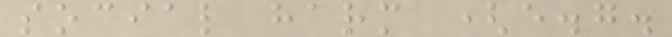social harm (e.g.
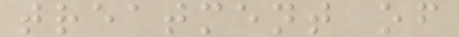treatment of
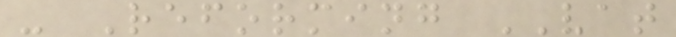- Reforming VAT
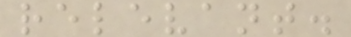relevant.
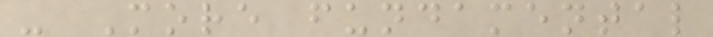- More fundamental
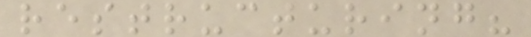restructuring?
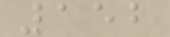152
